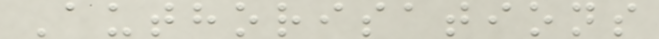Authorisations
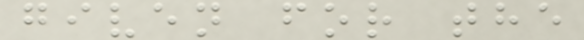given for the
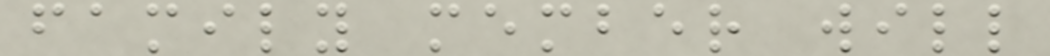family member will
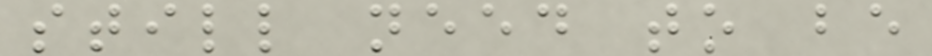still need to be
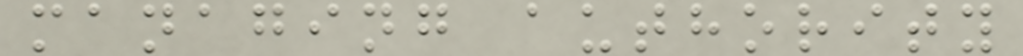managing authority
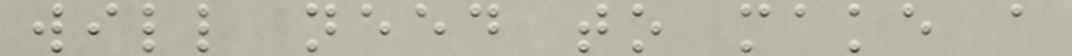will need to make a
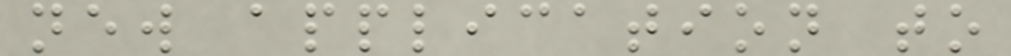new application to
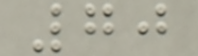70
